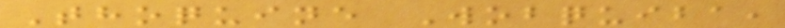Thoquine Wobquiba,
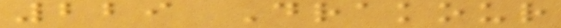229 Drakour
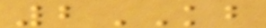2KB
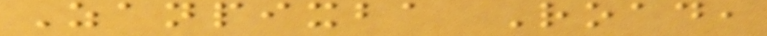Zanpixba Road,
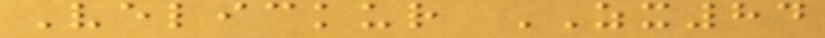Velickur ZX84
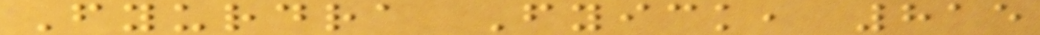Fyurdra Fyick, 815
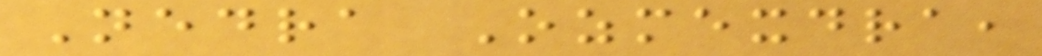Nedra Ozmexdra,
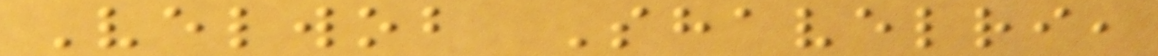Velwob Shavelri,
